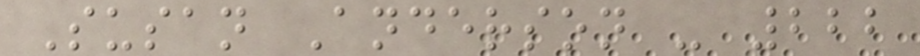Susan Anderson - 222
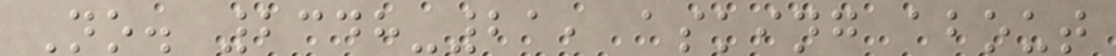No. 2348-21, asking about
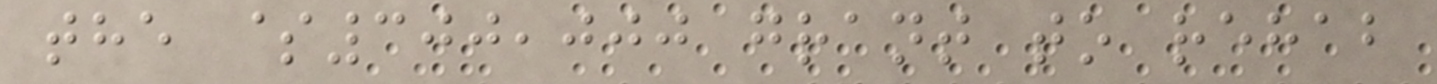the $300,000 grant to rehab
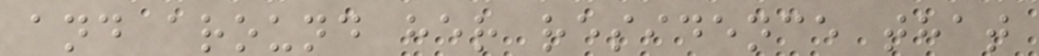and around her residence that
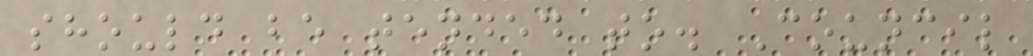should be tended to. Council
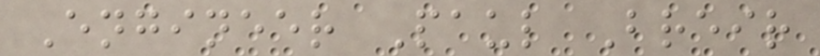Engineer Paul Breir
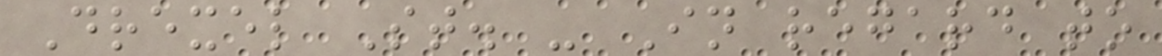Drexel St. - In regard to
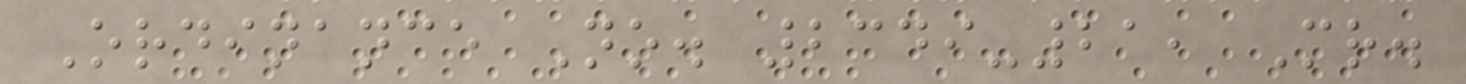Ordinance No. 2349-21, Mr.
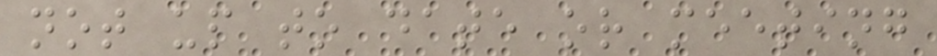not up to date or meeting
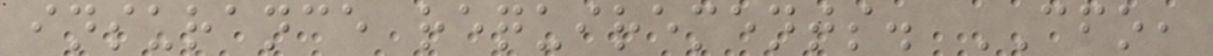insurance requirements. CFO,
